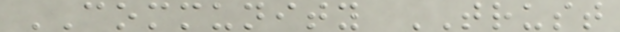COMMUNITY TRUST
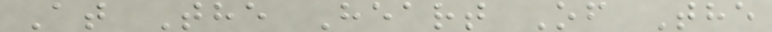At The Heart Of The
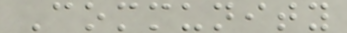Community
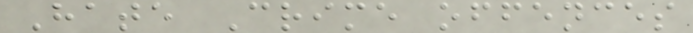Hate Crime offences
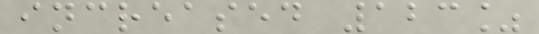increased 123%
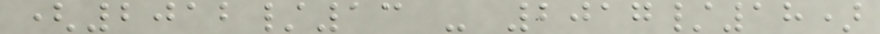(2012/13 - 2017/18)
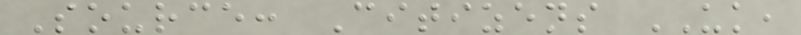Source: Citizens UK,
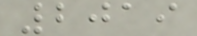2019
